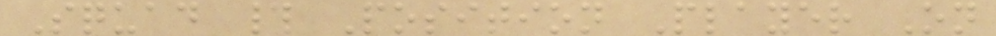Squad # Position Player On
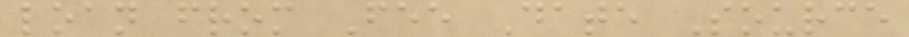loan from Fee Date Source
